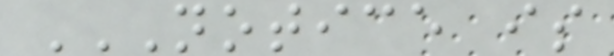NOTICE IS
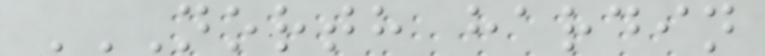NORTH HARDIN
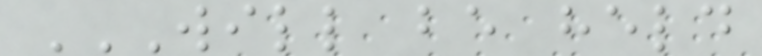WILL BE HELD
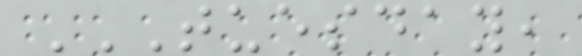TUESDAY,
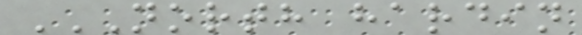NORTH HARDIN
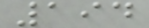194
